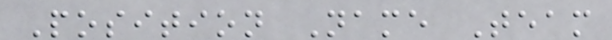Position Name Team
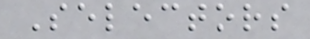Selectors
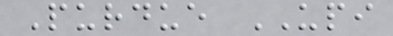Purdue UPI
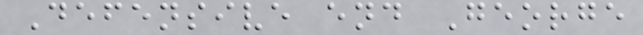Defensive end George
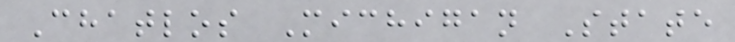Chatlos Michigan State
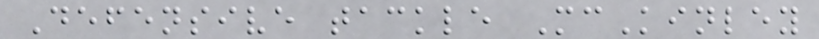Defensive tackle McKinley
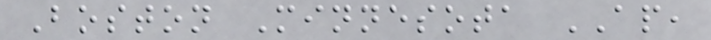Boston Minnesota AP,
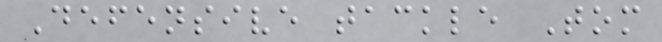Defensive tackle Tom
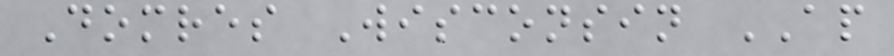Domres Wisconsin AP
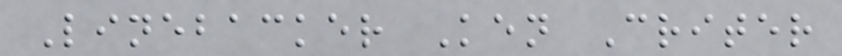Linebacker Ken Criter
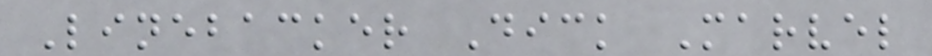Linebacker Dick Marvel
